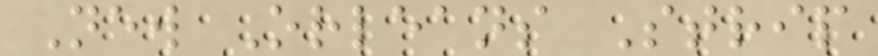New Orleans Strip
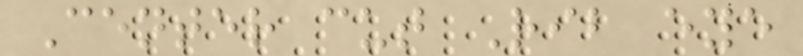Center cut Rib eye
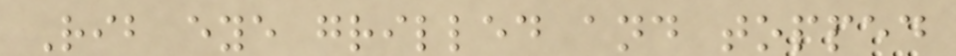Rib eye grilled and topped
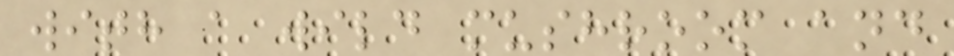with a wild mushroom and
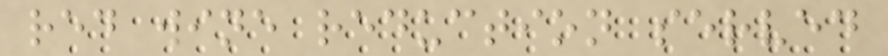red wine reduction served
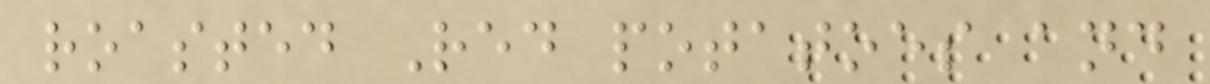roasted Red potatoes and
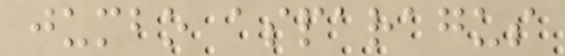jumbo asparagus
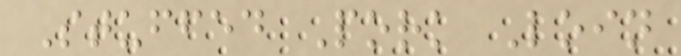Stuffed Pork Loin
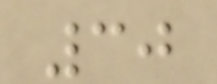30
